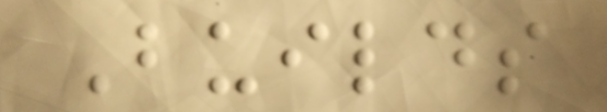Builds
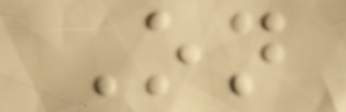On
